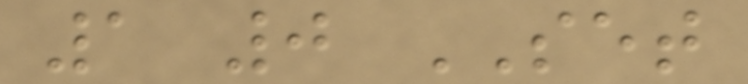1 0 SET
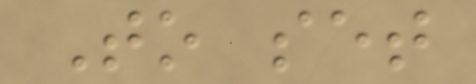To set
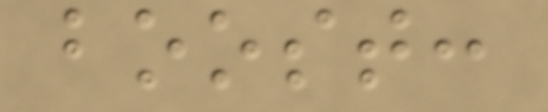boost:
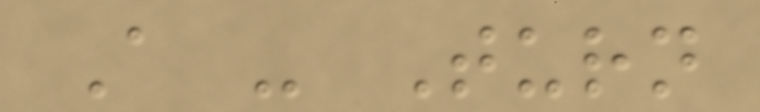A - Turn
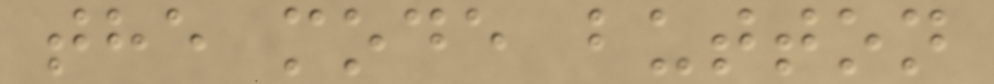the mode button
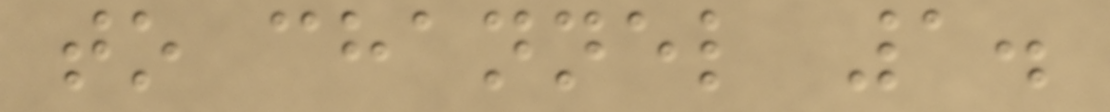to channel 1.
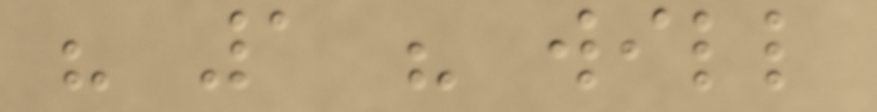" 1 " will
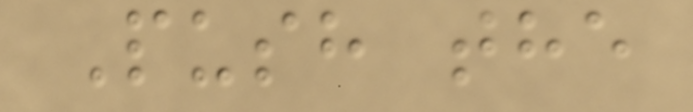Push the
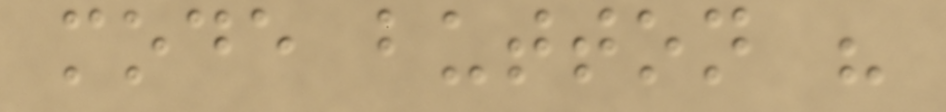mode button "
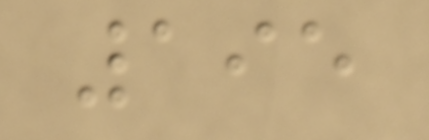195
